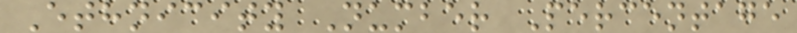Ethnicity Number Percentage
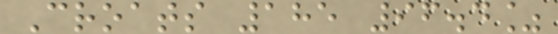Croats 185 96.4%
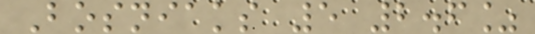Bosniaks 5 2.6%
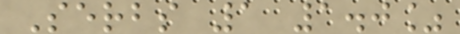Serbs 1 1.0%
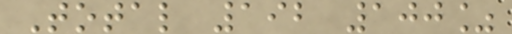Total 192 100%
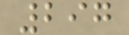297
